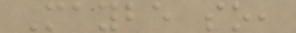Maybe so,
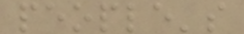people's
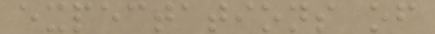expectations of
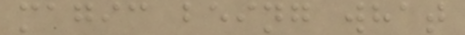magic being what
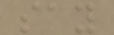say
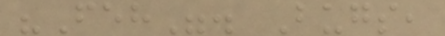"Feh". Bugs,
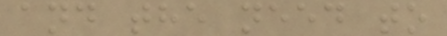and the need to
